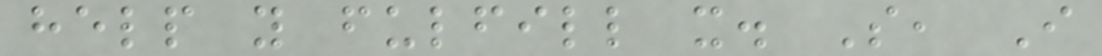help you fulfill it. So, I
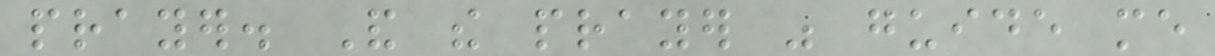prayer. And the prayer was guide me
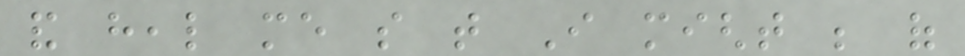and heal me so that I might be of
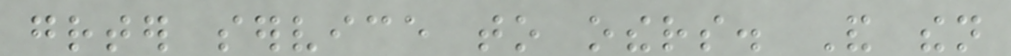greater service to others. And then
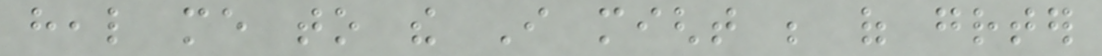heal me to the I might be of greater
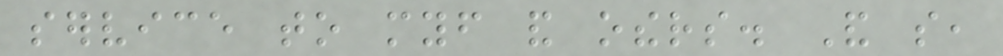service to myself and others. And so,
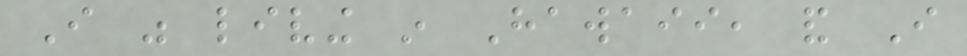I was living in Hawaii, and I
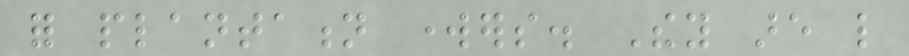for plantation workers. They are like
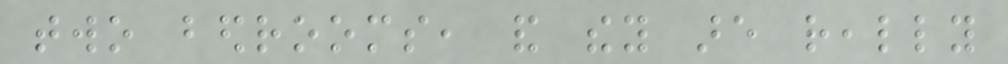two bedrooms, and they are really
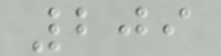209
